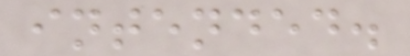intended.
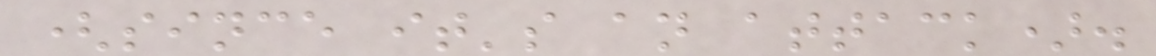(since it's an attack).
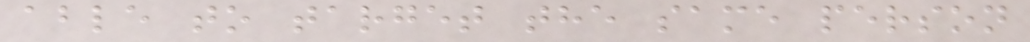able to target the same person
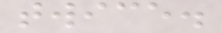twice.
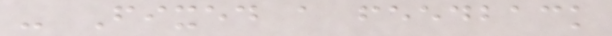- Fixed a feedback
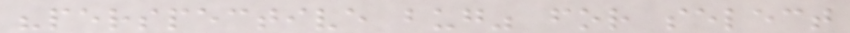"perspective bug" for select
